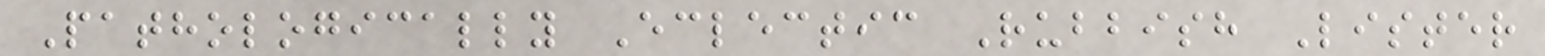Pathologically Eclectic Rubbish Lister
